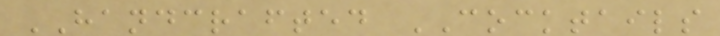HANDCRAFTED COCKTAILS
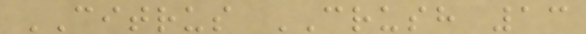CITRUS CRUSH 13
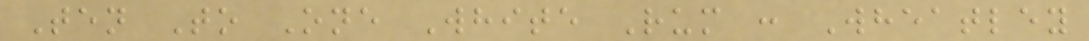Ten To One White Rum : Wheatley
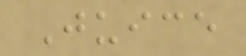Juice
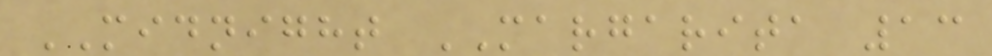MIDNIGHT MARGARITA 13
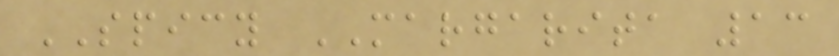SPICY MARGARITA 13
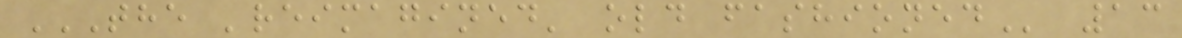THE 'REIMAGINED' OLD FASHIONED 13
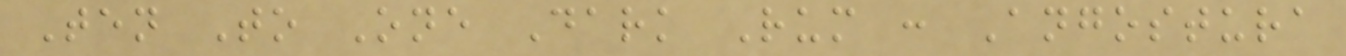Ten To One Dark Rum : Angostura
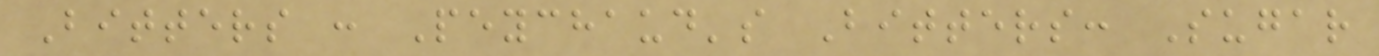Bitters : Peychaud's Bitters: Sugar
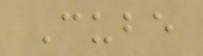Cube
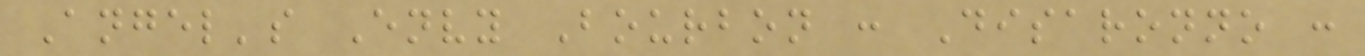Angel's Envy Bourbon : Disaronno :
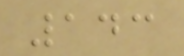143
